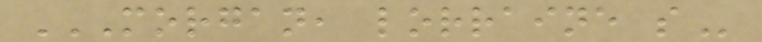MORGAN, LORRAINE S
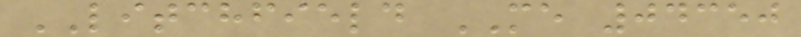LITCHFIELD ME 04350
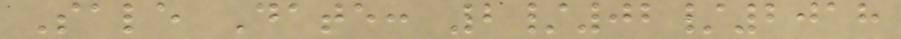Sale Date: 2/02/2018
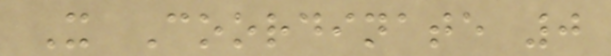X Coordinate 0
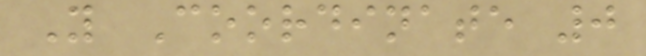Y Coordinate 0
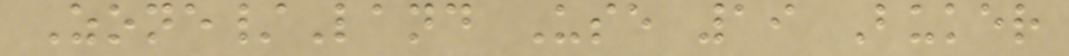Zone/Land Use 19 Buker
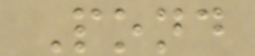Pond
